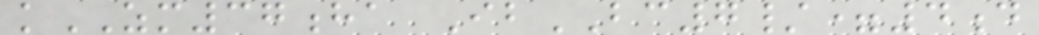kZM37ha IbBC7/=4d
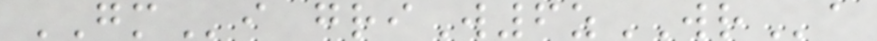GMi griW6zWRa
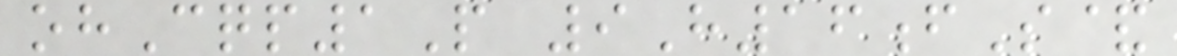ohCqp1P 9H16fS&
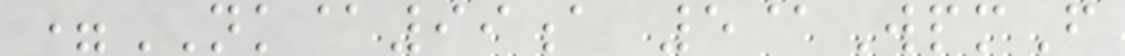=NK@99a 5@WpmF
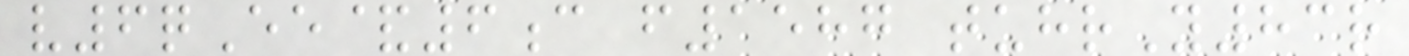v6qEe&6c f1587 tuhrY83r
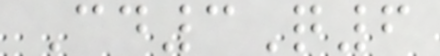Cd3Q6
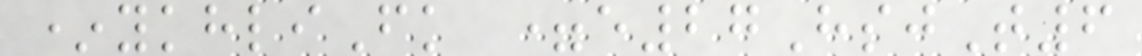*ykhliFk =e27HsjT6
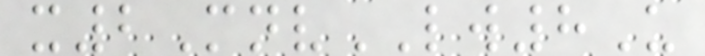x2MnvLW8U
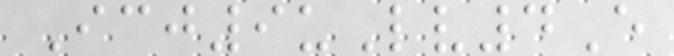Icj9uLv4E
